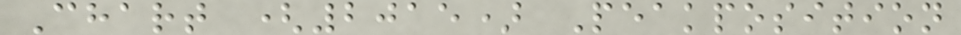Chart (2015) Peakposition
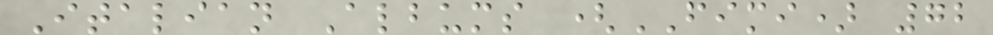Italian Albums (FIMI) 72
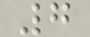7
